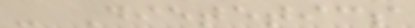- Dietetics
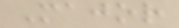Major
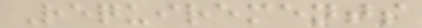Requirements
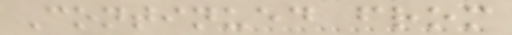Continued from
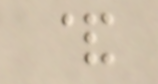&
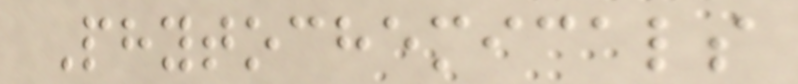Phytochemicals
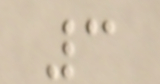3
